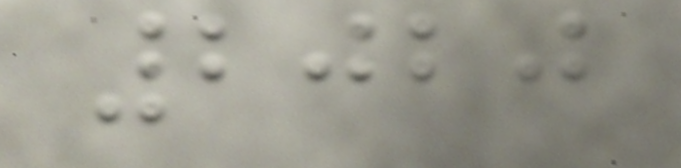2020
